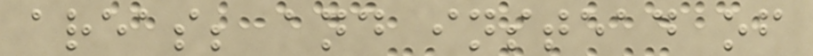areas; and instead of
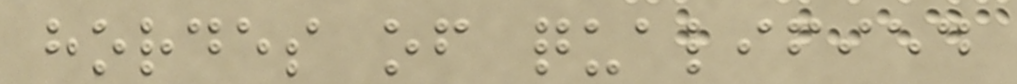hordes of qualified
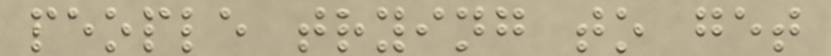people trying to get
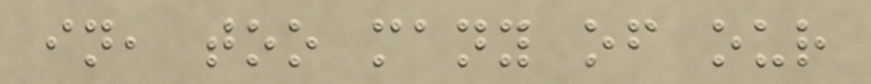in, too many of our
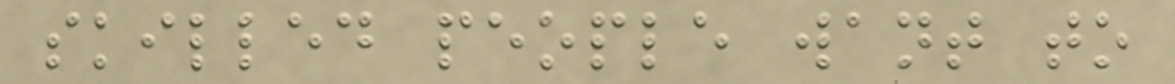skilled people want to
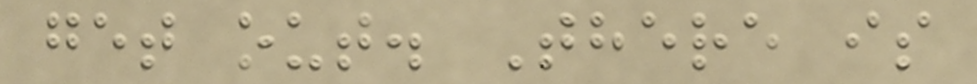get out. There is
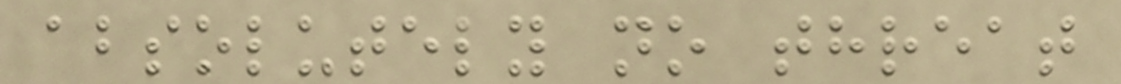absolutely no threat
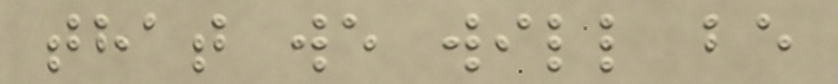that we will be
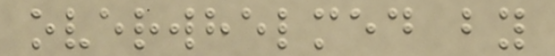overwhelmed by
